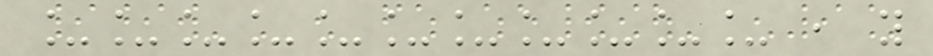___________ , you
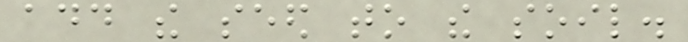add the seed to the soil.
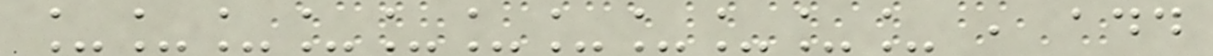___________ , add
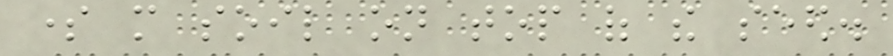some more soil on top of the seed.
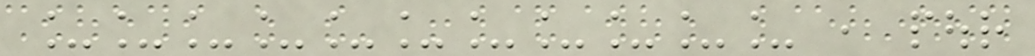___________ , pour
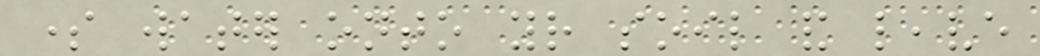some water onto your soil and leave
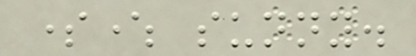somewhere sunny.
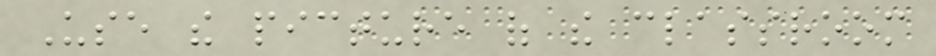Use the picture of the classroom
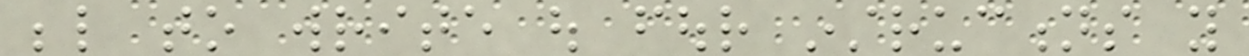below to write out four instructions you
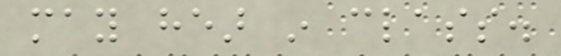may hear in class.
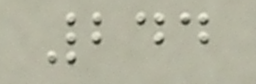244
